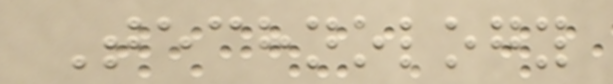Technology
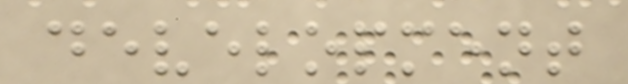development
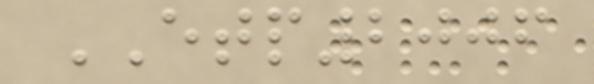ETP2006
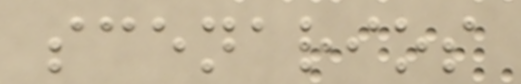scenarios
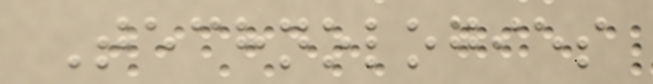Technologies
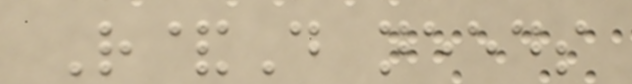R&D needs
